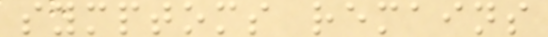symptoms remains
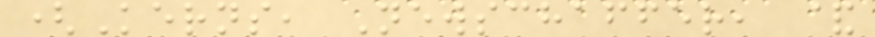(Kerns, Newschaffer, &
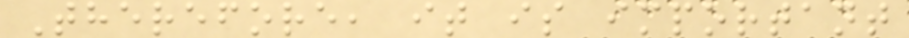Therefore, it is important
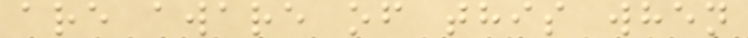are aware of this when
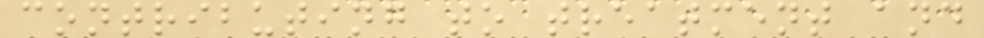contributing to treatment and
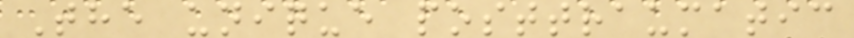The unique posttraumatic
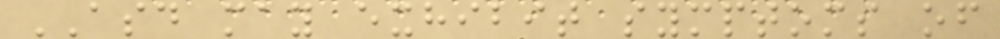ASD may exhibit symptoms of
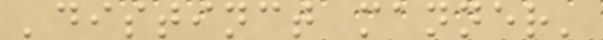'distinct manner'
